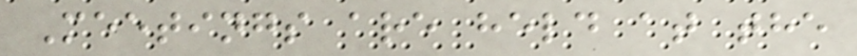Meetings are held at the
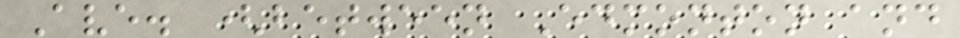Ave. (between Edmonton and
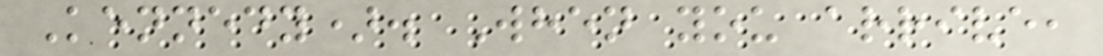Kennedy). When you arrive,
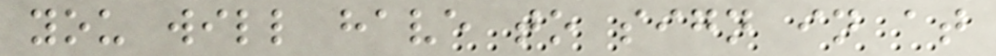you will have to sign in at
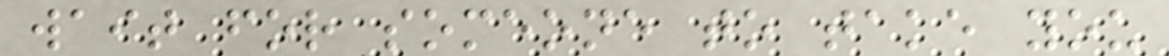wait for someone to take you
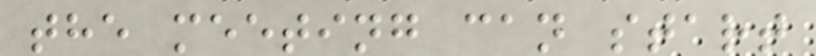the meeting can start
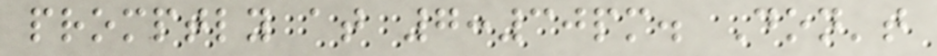promptly at 7:30pm. Don't
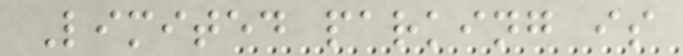Limited parking is
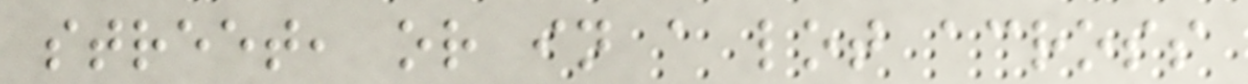street, or in a lot across
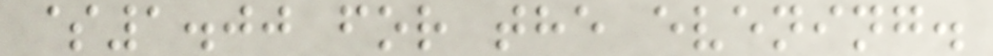$1.00 for the evening.
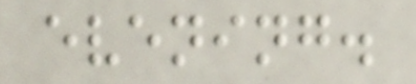evening.
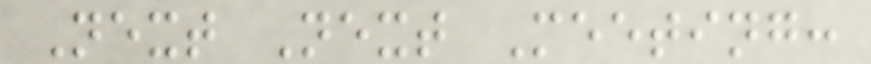Next Next Meeting:
